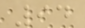94
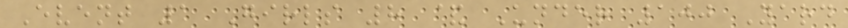Event 1 Girls 8 & Under 100 Yard
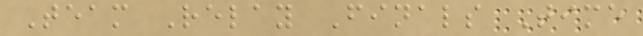Team Relay Finals Time
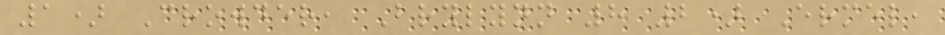1) Crowder, Brylynn 8 2) Ermel,
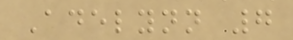Adelynn 7
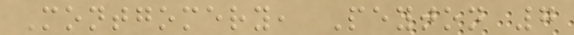Montgomery, Peyton 7
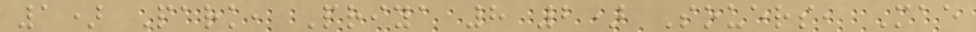1) Park, Priya 8 2) Souers, Mae
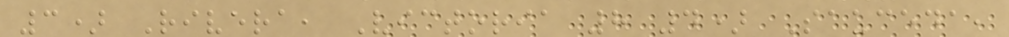3) Rivera, Victoria 8 4) Sauceda,
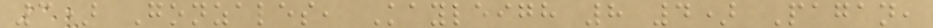3) Gonzales, Kayleigh 8 4) Pagan,
